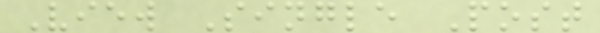View Single Post
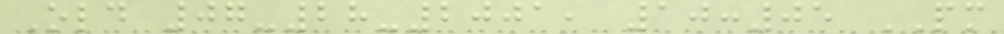Old 07-28-2001, 10:05 PM
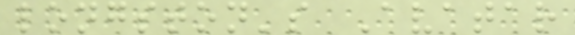longston's Avatar
